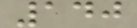140
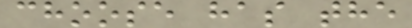choose has the
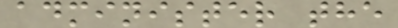administer the
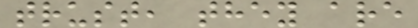trust, they are
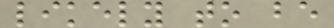likely to be
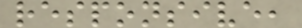responsive,
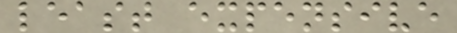least expensive
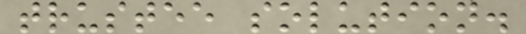trustee solution.
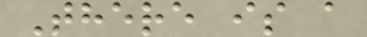There is a
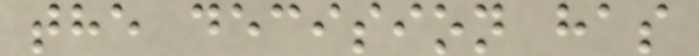the decision has
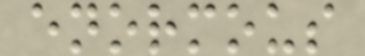enormous
